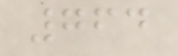764
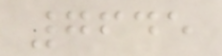7645
